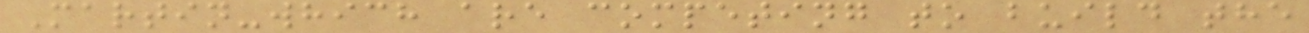Martin-which are competing to build the
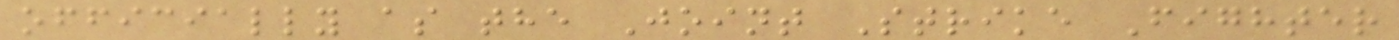officially as the Joint Strike Fighter
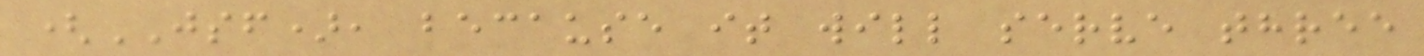(JSF), because it will serve three
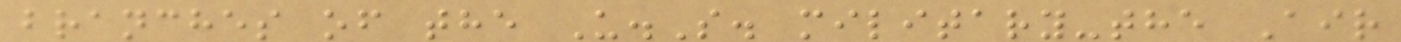branches of the U.S. military-the Air
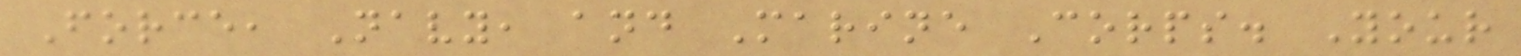Force, Navy, and Marine Corps. Your
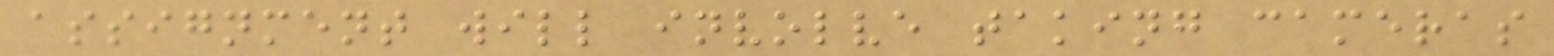assignment will involve taking cameras
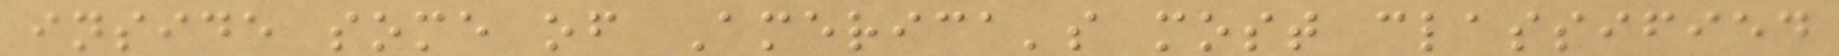inside some of America's most classified
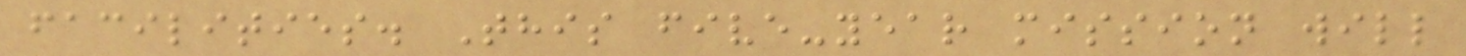facilities. This five-year mission will
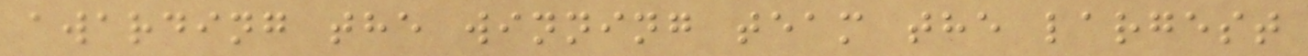awarding the winning team the largest
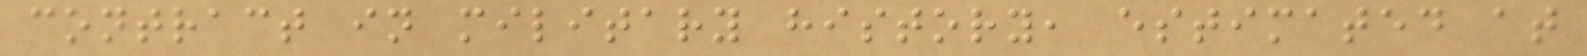contract in military history, estimated at
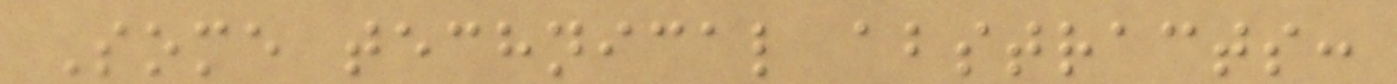Some technical abstracts:
